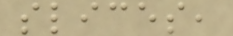slices,
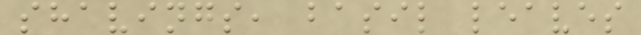shavings, basil leaves
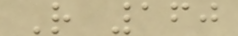R 160
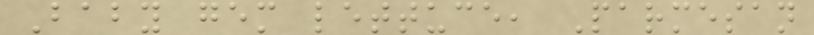Baby gem lettuce, Parmesan
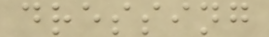dressing
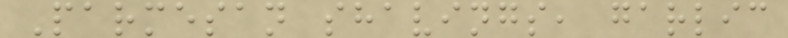Parmesan shavings, garlic
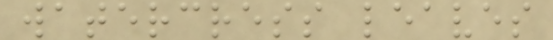watercress leaves
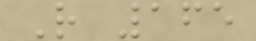R 165
